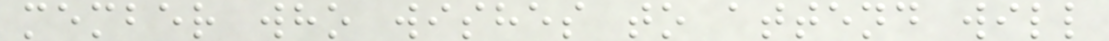member who wishes to attend will
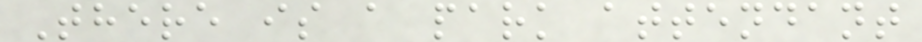There is a park attendant
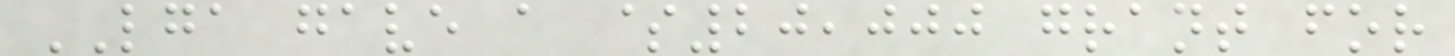LGA gave a $20,000 grant for
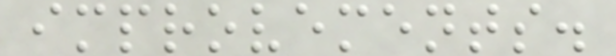improvements.
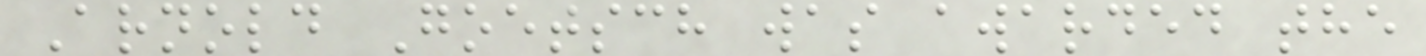Arnold Goetsch was awarded the
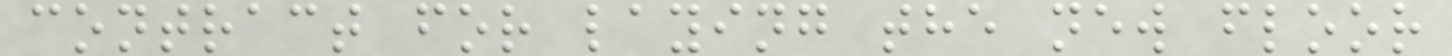contract for laying the new floor
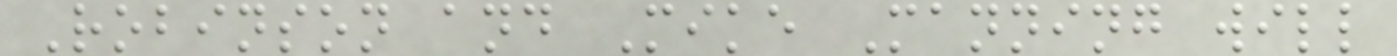Robinson and Mike Manning will
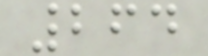264
